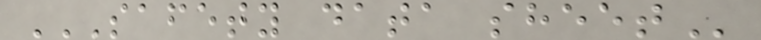SAFETY DATA SHEET
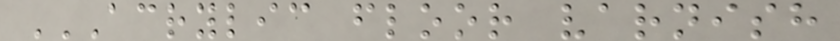ACRYLIC FLOOR VARNISH
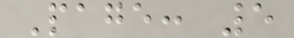Page: 5
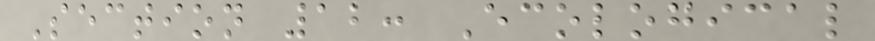Section 12: Ecological
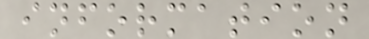information
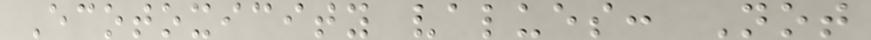Ecotoxicity values: Not
